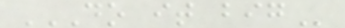DO IT BIG
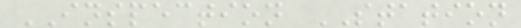INSPECTION STATION
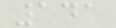141
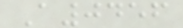A0456
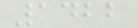1422
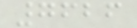7626
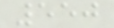550
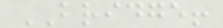BRIDGE!
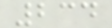234
